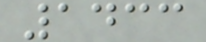1433
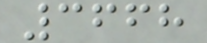3668
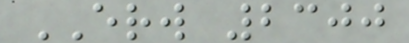ERW 2300
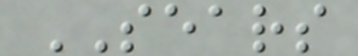SEARS
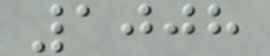1008
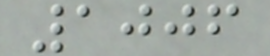1006
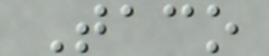Taco
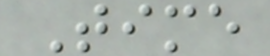Time
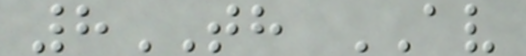8TH AV
